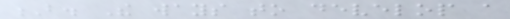B. The ways to develop a
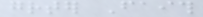greater Faith
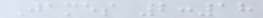James 2:18
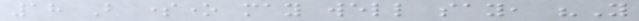18 But someone may well say, "You
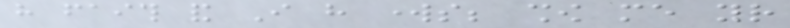have faith and I have works; show me your
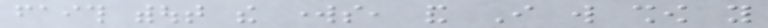faith without the works, and I will show you
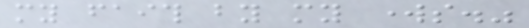my faith by my works."
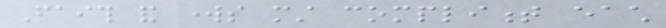Faith and works must compliment each
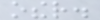other.
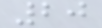20
